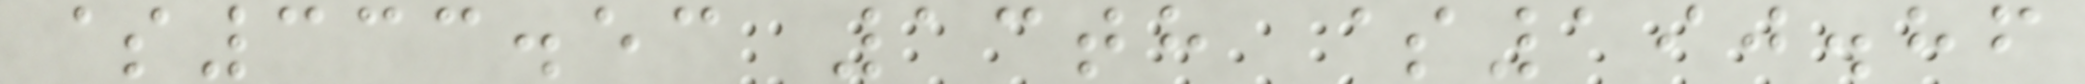$333.53 13th $190.86
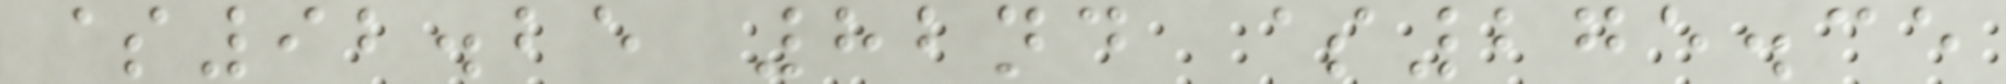$92.25 82nd $275.35
